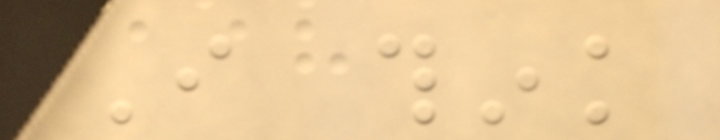I think
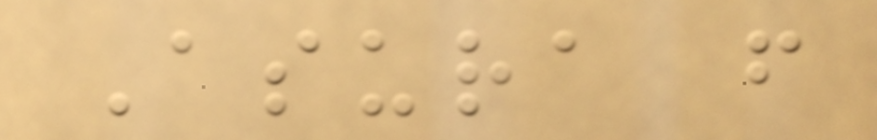Asura from
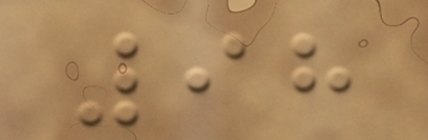98
